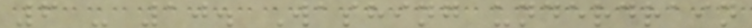6 - 10. Washing underdrain
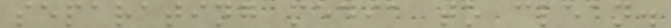separating media to clean.
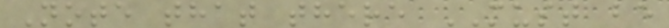Note that there MUST be
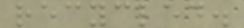recycled.
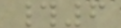#6
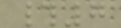#7
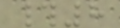#8
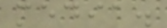media.
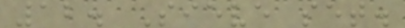12. Sieve set.
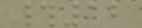#12
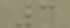3
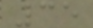35
